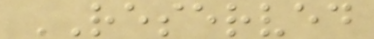RESERVED
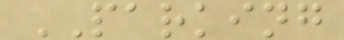PARKING
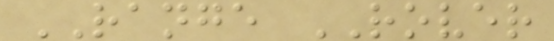RANGE ROVER
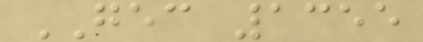GEC 1355
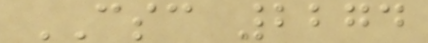CSC 2274
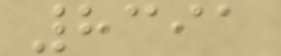8391
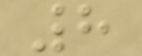8
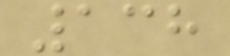138
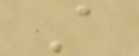A
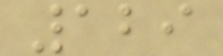129
